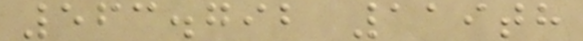563.792 119th
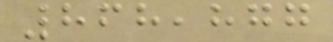868,877
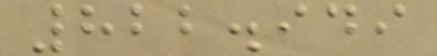822.949
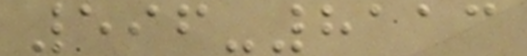596-8113
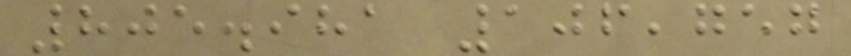805.981 106,757
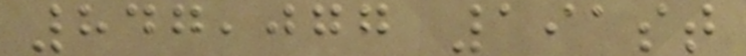847,077 191st
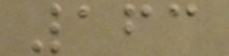163
